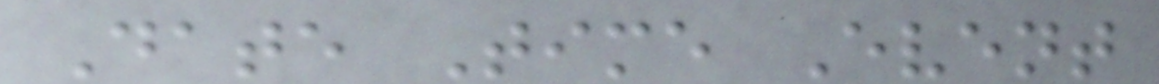Date Time Event
